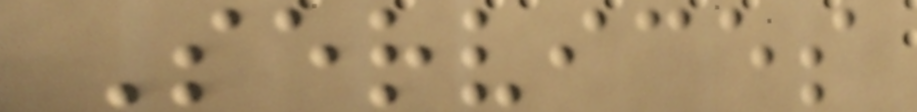Services
